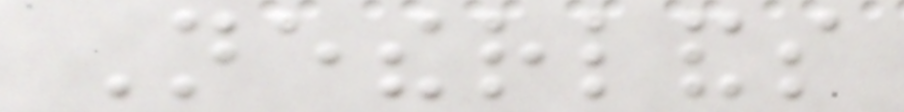Netherlands
